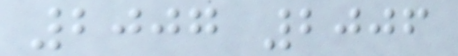2007 2006
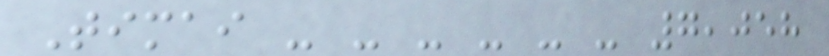Timai - - - - - - 7,058
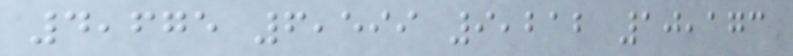4,675 6,599 9,212 10,173
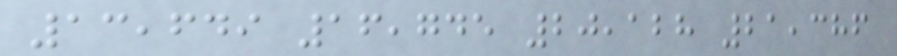13,649 16,745 20,128 21,386
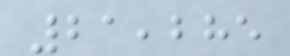21,285
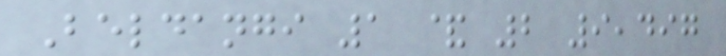Beldangi 1 & 2 9,497
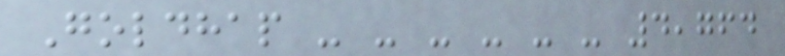Goldhap - - - - - - 4,764
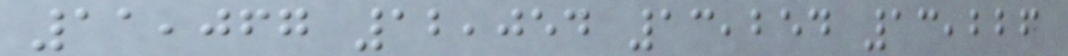11,067 12,054 13,254 13,226
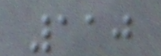110
